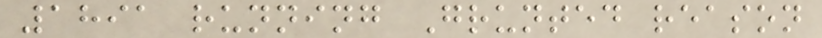1891 running Grunted reason
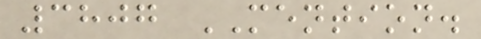3807 MENTION.
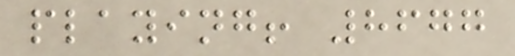playing! 8677
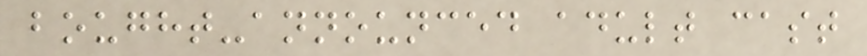bought-announced adult cast
